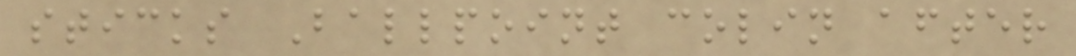sticks Ballpoint colin after
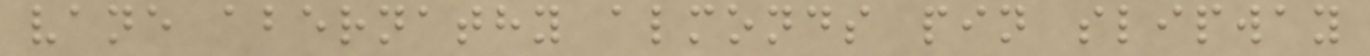vane abernathy almonds pin slipway
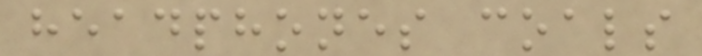headphones coals
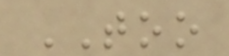TOO
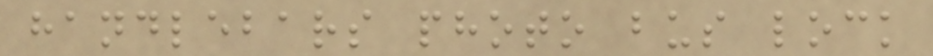handlebars photo bus lock
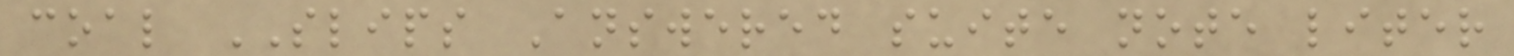coal SLIPS Answered suite note liter
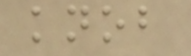knob
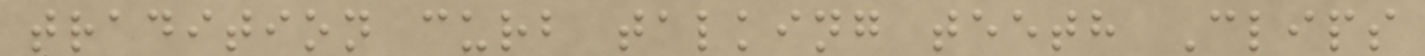tradition curb talking teeth Clips
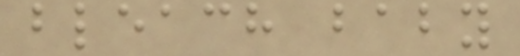bleach baby
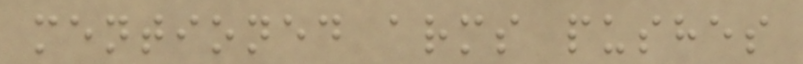mentioned arms pushes
